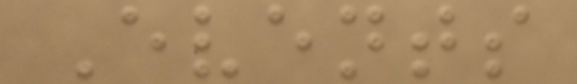Events
